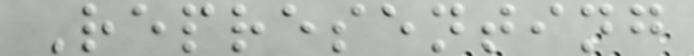Representing
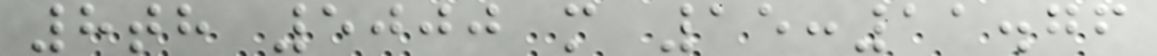8th 5000 m 15:11.76
